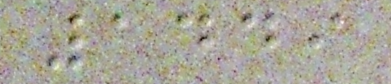1449
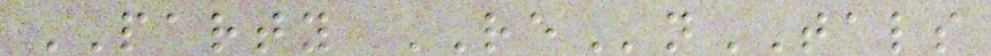PARTY REnTALS
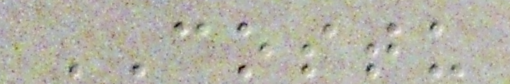COSTU
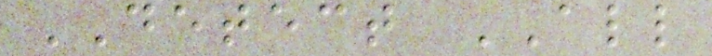DETECT ALL
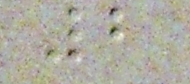2
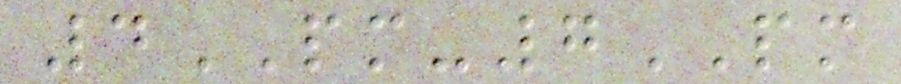4PM-7PM
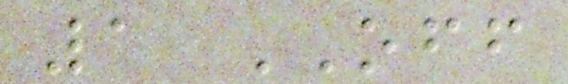1 OFF
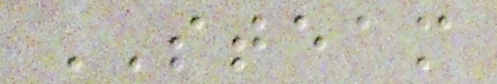STEAM
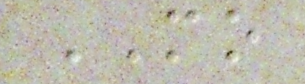MO
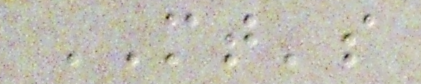MT's
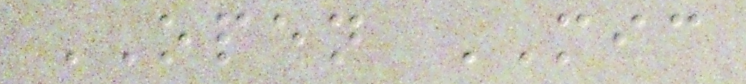OPEN MIC
